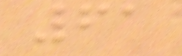61
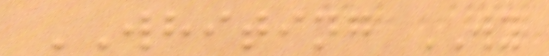WHITING WY
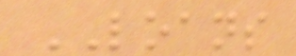LOANS
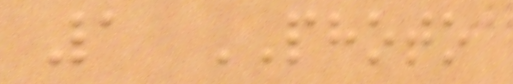1 PHOTO
